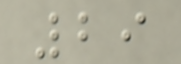29
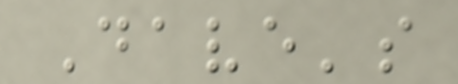Dave's
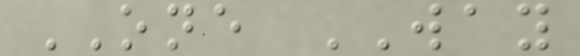ONE WAY
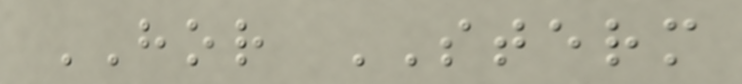HOR STERM
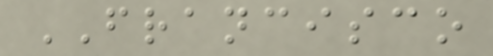FRANCISCO
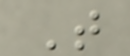T
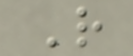R
